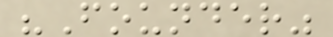"Founder"
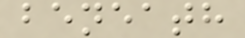beneath
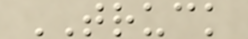TRUCK
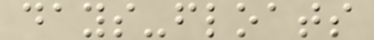days-floats
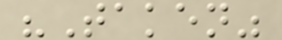"Taken"
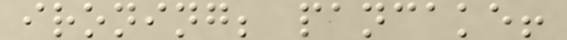ironing; pancake!
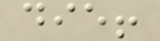die!
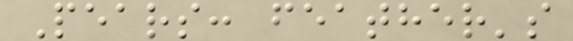Pears: feather's
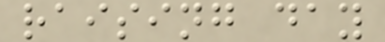raising day
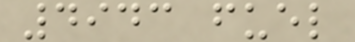4943 fuel
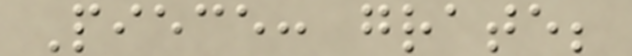Piece: grate;
